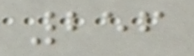256
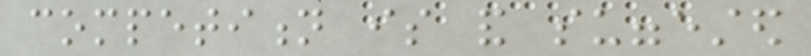competition is and suggested
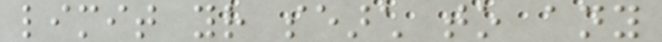limit your search to any
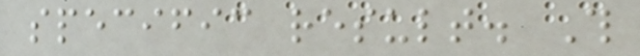specific result. This
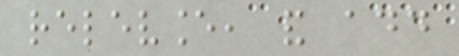relevance, and add
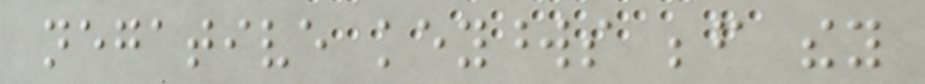negative keywords before they
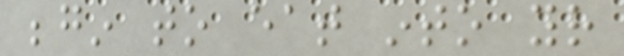begin to eat into your
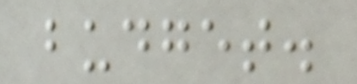budget.
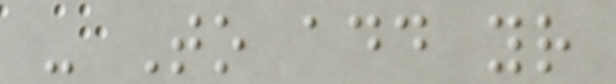- To add your
